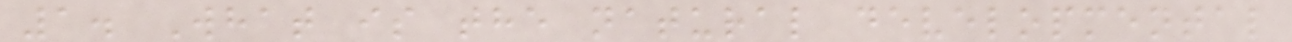1. What is the natural developmental
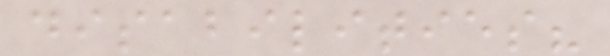disabilities?
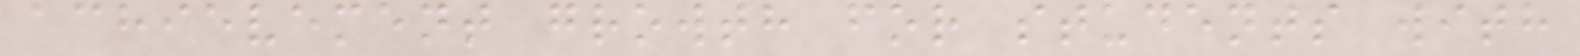achievement growth for students with
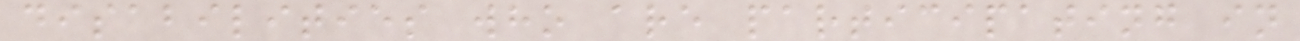disabilities who are participating in
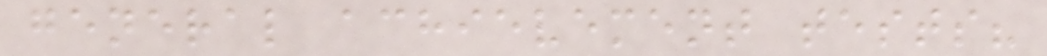general achievement tests?
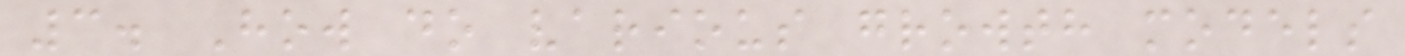3. How do various growth models
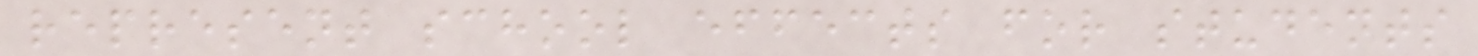represent school effects for students
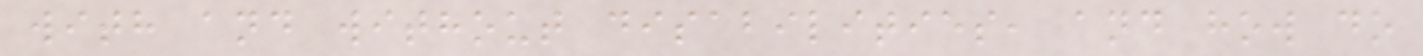with and without disabilities, and how do
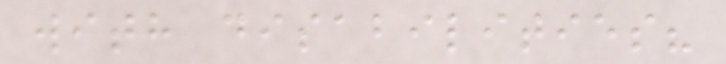with disabilities?
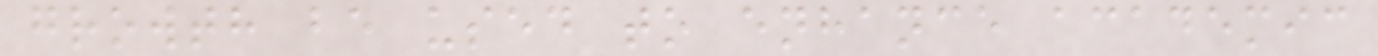growth be used to enhance academic
